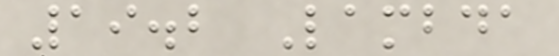19.2 Lambda
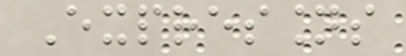Expressions
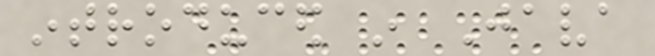introduced in Java
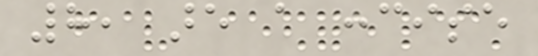8, are a concise
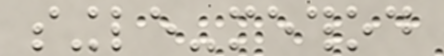single-method
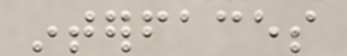interfaces
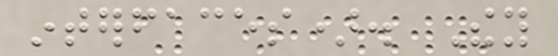interfaces). They
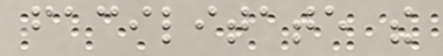facilitate the
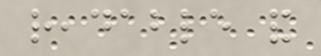readable and
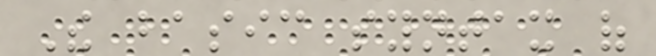The basic syntax of
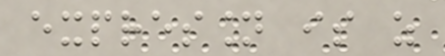expression is as
